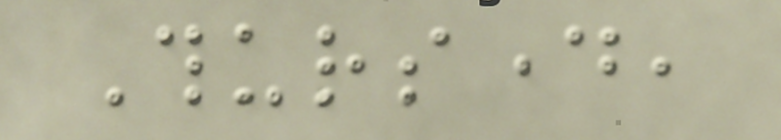Thursday,
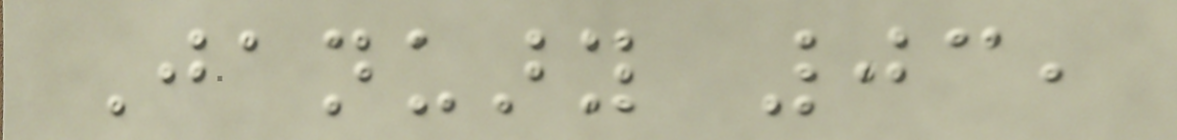January 03,
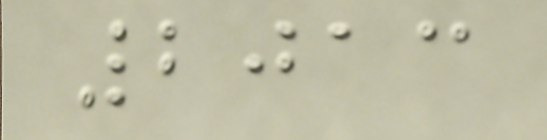2013
